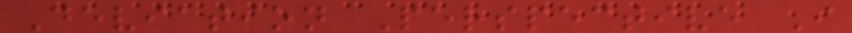Deviation Perspective I
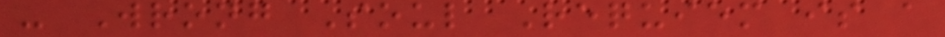- Wrong Soul Requiem is a
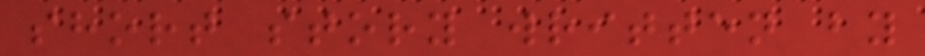short story written by
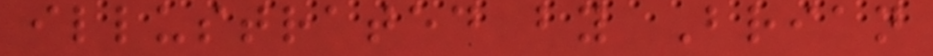illustrated by Brian
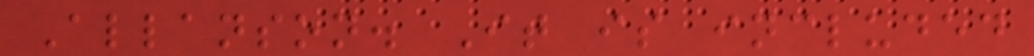Allanson. It is included
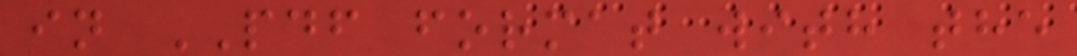in PDF format with the
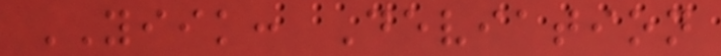YIIK: Deviation
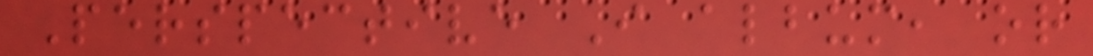Perspective I album, or
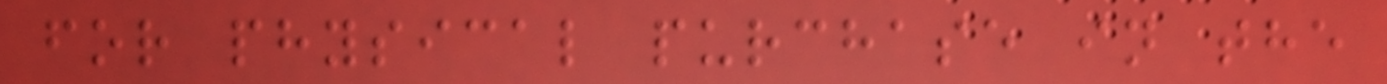for physical purchase in the
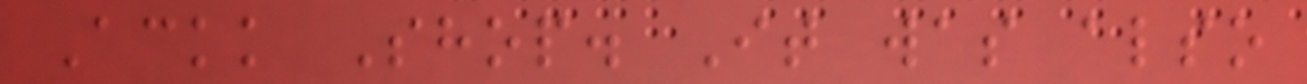Ackk Shop. It was also
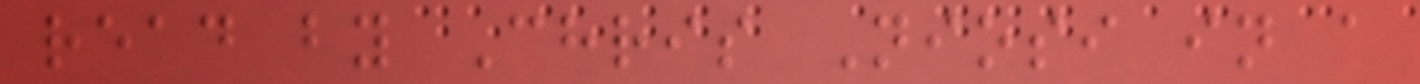read by Chris Niosi in a
